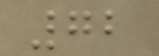72
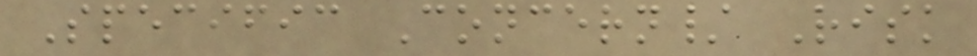Specific Concern/ Risk
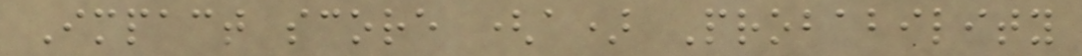Impact score (a) Probability
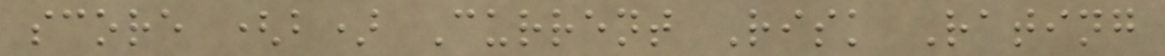score (b) Current Risk Rating
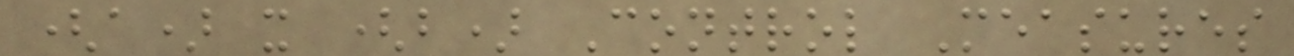(a) x (b) Control Measures
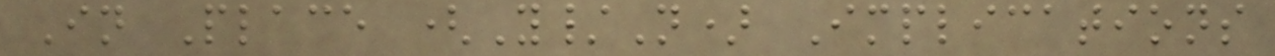In Place (Y/N) Implications
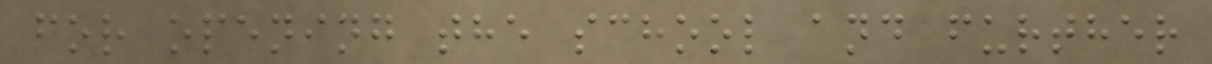for opening the school and further
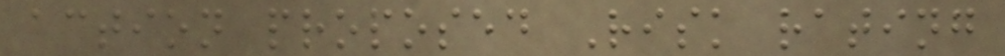action proposed Risk rating
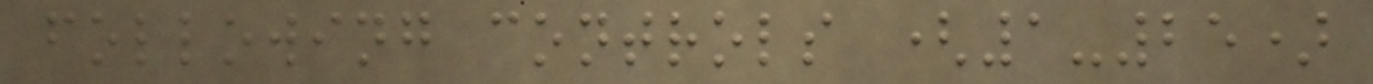following controls (1-25)
